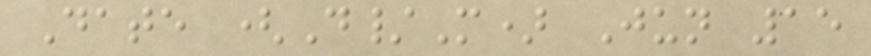Date (D/M) Jun 15
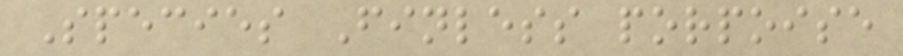Species Finless porpoise
